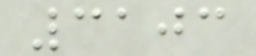3103
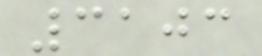3103
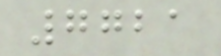7721
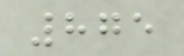875
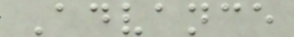Advance
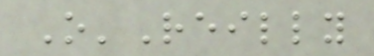O'Reilly
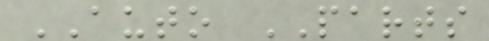AUTO PARTS
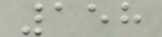158
